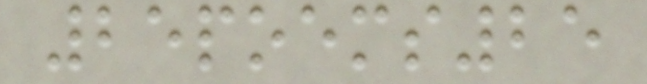25poems25
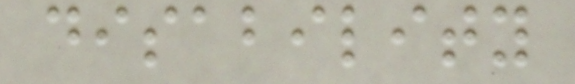disability
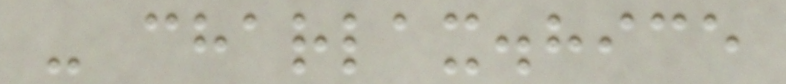- charlax.hice
